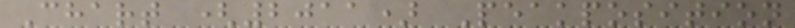Chart (2011) Peakposition
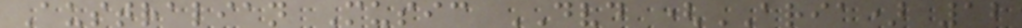Australian Music DVD (ARIA) 12
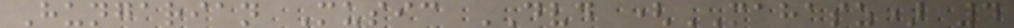Hungarian Music DVD (MAHASZ) 4
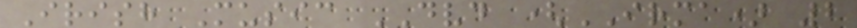Irish Music DVD (IRMA) 2
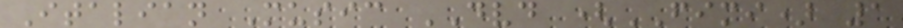Italian Music DVD (FIMI) 1
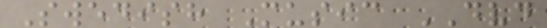Swedish Music DVD
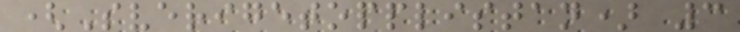(Sverigetopplistan) 3
